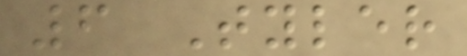6 Tyler
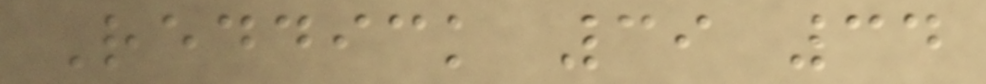Reddick 39 34
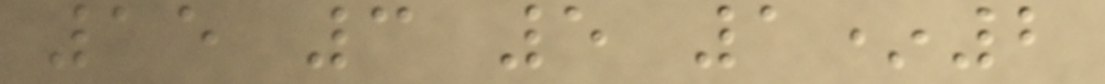15 3 5 1*2
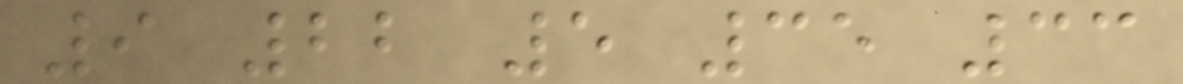9 22 5 35 33
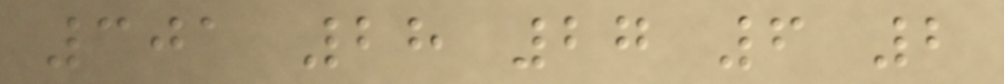301 28 27 6 2
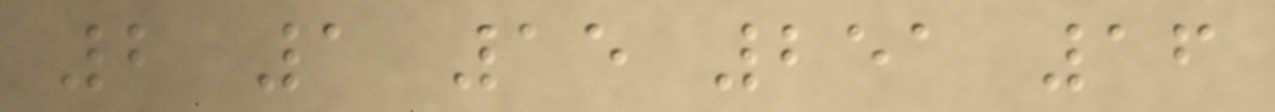2 1 15 251 16
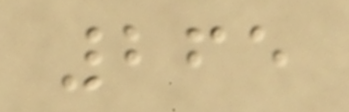265
